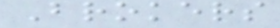Brokers
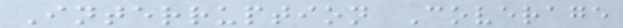Interruption Coverage
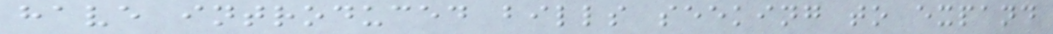have introduced bills seeking to expand
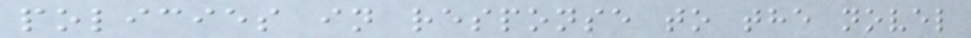policies in response to the novel
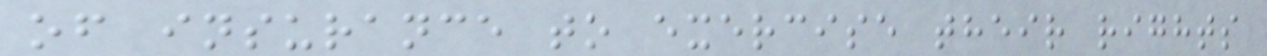of insurance to exercise their rights
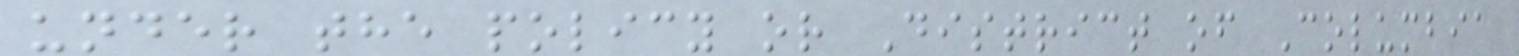under the policy or District of Columbia
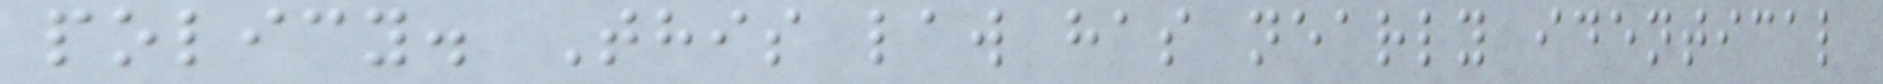policy. This law has nearly identical
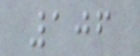106
